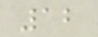12
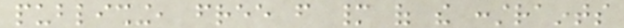publishing, free from many of the constraints
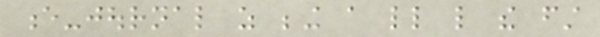e-journal as being a little like the first
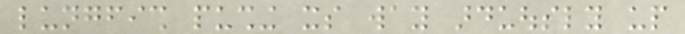lungfish pushing its way arduously up
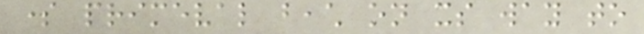some primeval beach on its way to
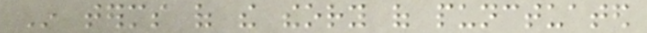In terms of the theory of punctuated
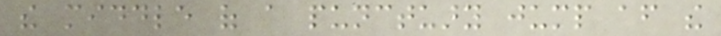the middle of a punctuary jump after the
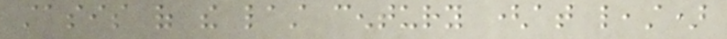stasis of the last century (at least)
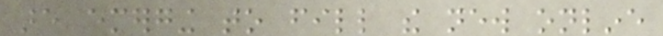are emerging to fill the new online
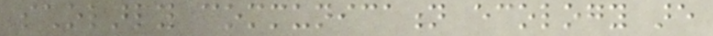scholarly communication ecology are
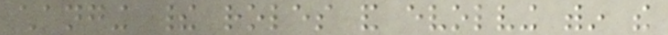changing their roles and evolving within the
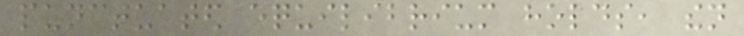punctuated equilibrium holds, then
